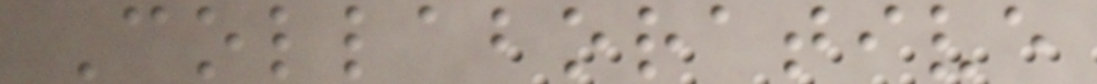Collaborative
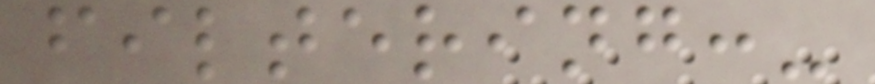filtering:-
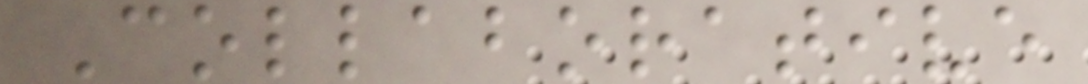Collaborative
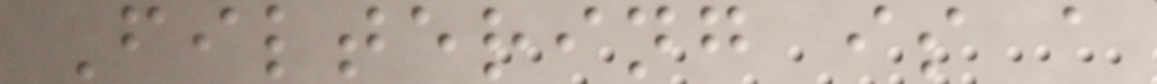Filtering is a
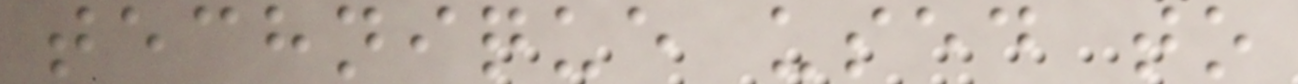technique used to
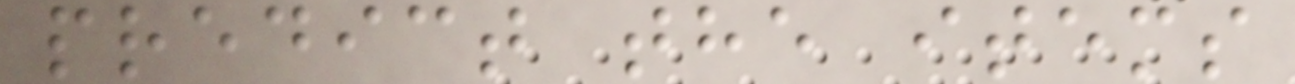predict the items
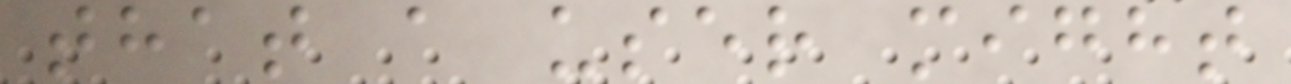that a user might
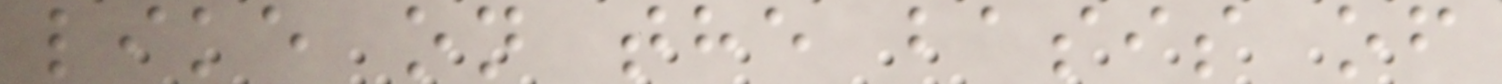like on the basis of
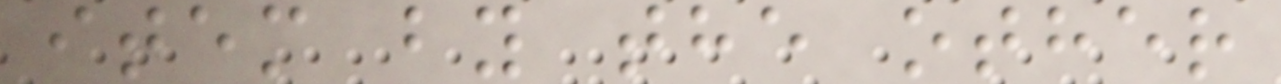item by the other
